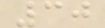30
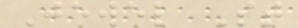Jewel St
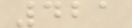421
